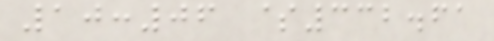10:06 $332.61
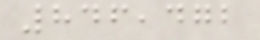846,472
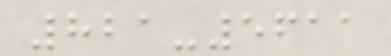821-5611
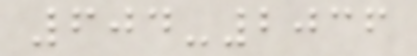604-2036
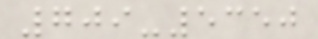709-5350
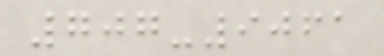707-9061
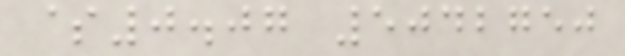$0.07 5042750
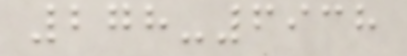278-6938
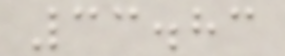33.83
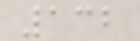132
